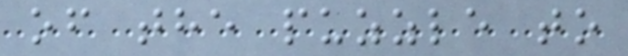of the puzzle to
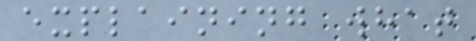explaining what
